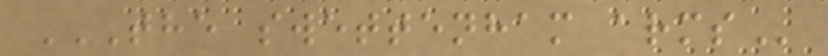THE SWETTENHAM ARMS
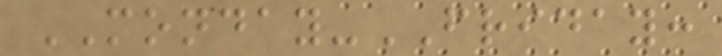MONDAY-FRIDAY:
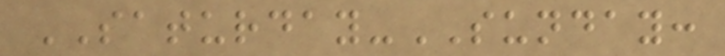SATURDAY-SUNDAY:
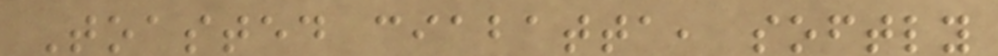Toasted ciabatta, softly
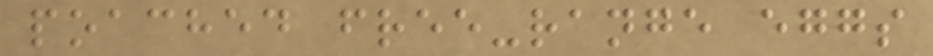poached free-range eggs
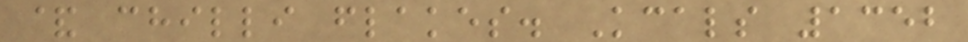& chilli flakes. Kcals 1352
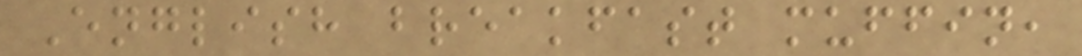English breakfast muffin,
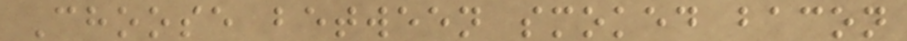Choose between smoked bacon
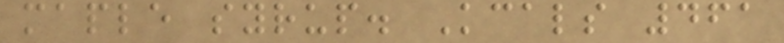maple syrup. Kcals 461
